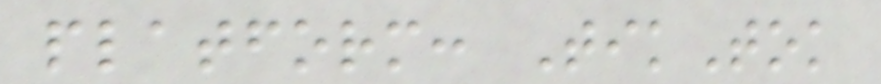platform: TikTok
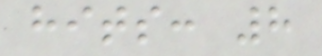hits: 8
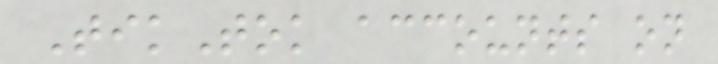TikTok accounts on
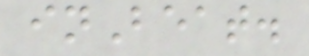inBeat.
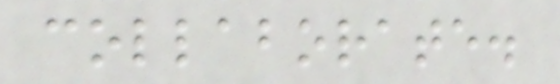collaborate.
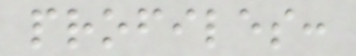profiles:
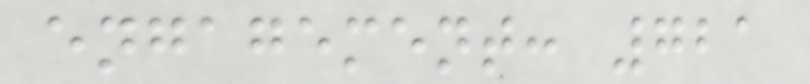engagement: 721
